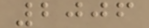2006
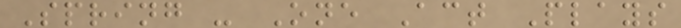Spring - One Act Plays
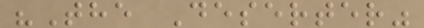"The Deserter"
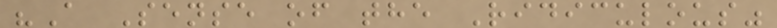"A Sense of the Ridiculous"
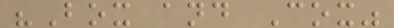"Box and Cox"
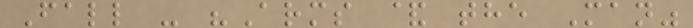Fall - "Arms & the Man"
